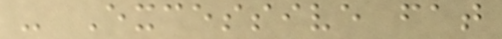- Excessive fat
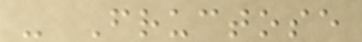- Fructose
